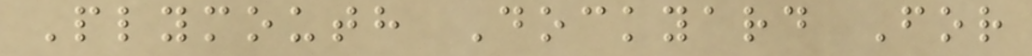Plymouth Dockyard For
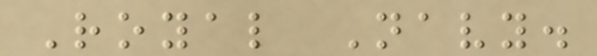Royal Navy.
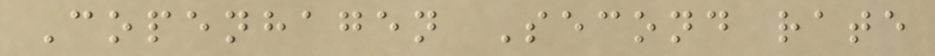Copenhagen Second rate
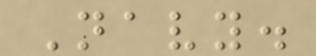Navy.
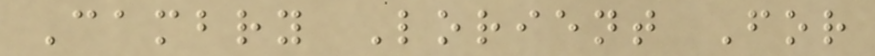Cambry Lorient For
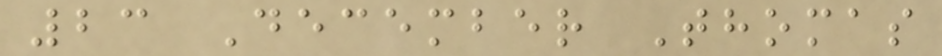23 December Thomas
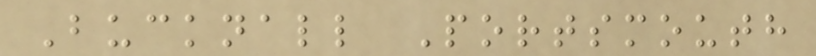Bucknall Portsmouth
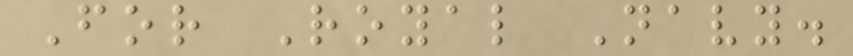For Royal Navy.
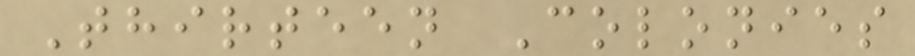Thirteen Colonies
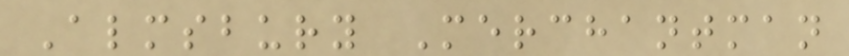Almsbury Merchantman
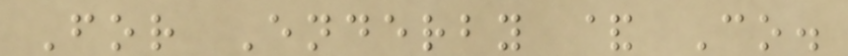For Enderby & Co.
